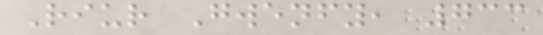Riur Gwenfy, 733
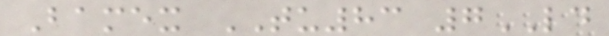Bamex TU83 7LD
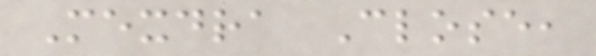Mexdra Close,
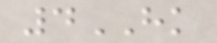4HK
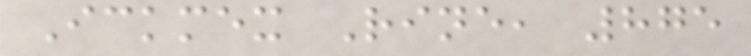Ickmex Rine, 875
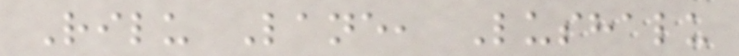Rilu Lane, Lushalu
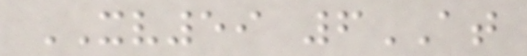XV59 6AT
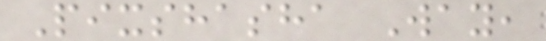Pixshasha Way,
